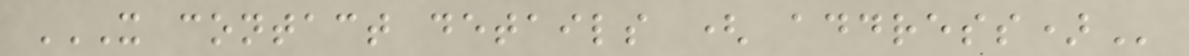X CONTACT DETAILS ( ADDRESS)
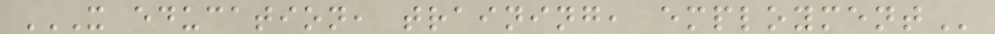X EDUCATION, TRAINING, EMPLOYMENT
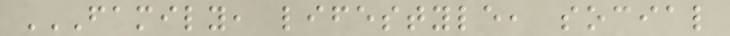FAMILY, LIFESTYLE, SOCIAL
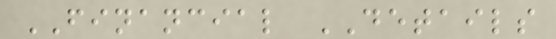FINANCIAL DETAILS
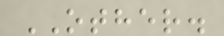OTHER.
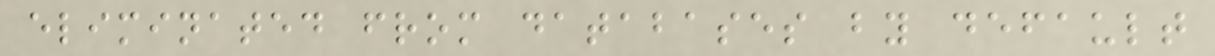eliminated from databases by default
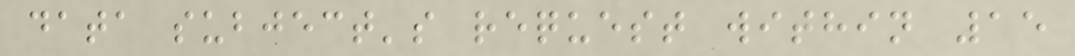data subject's request within 15
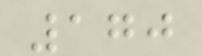170
